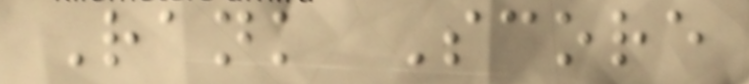Rank Score
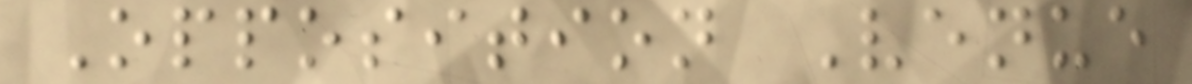Opposition Venue
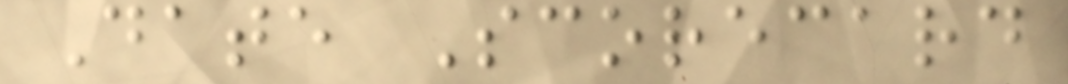Date Scorecard
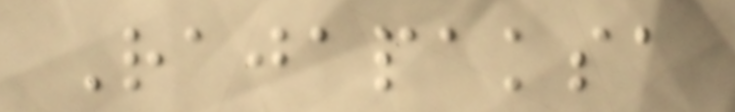Rajapaksa
